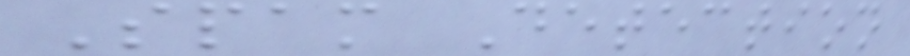Spam Detection
